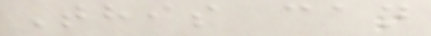This can
